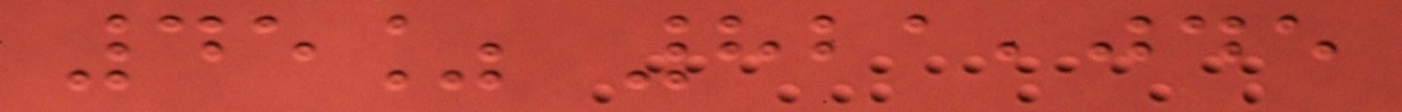45% 821,045
